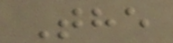The
